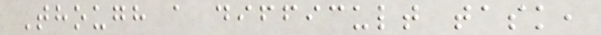Though a difficult task,
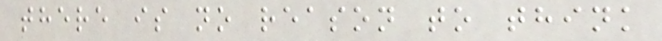there is no reason to think
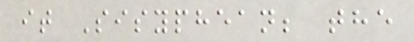it Sisyphean; the
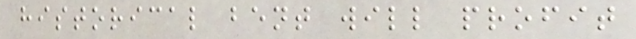historical bent will profit
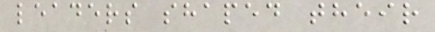leaders shaped their
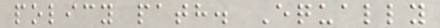policy path. Equally
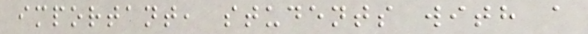important, students with a
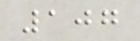107
